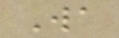Wa
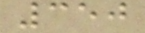350
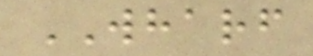WHARF
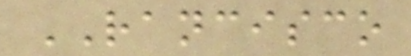RANCISCO
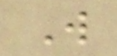W
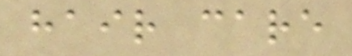hair care
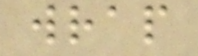wrap
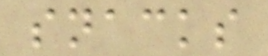snacks
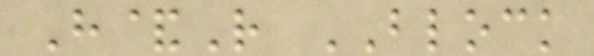H&R BLOCK
